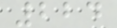224
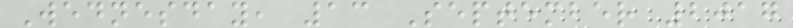Wednesday, 13 September 2017
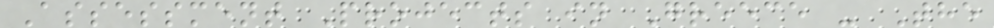Assessment Projects in Greece - The
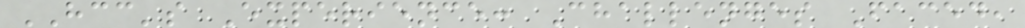HCC's Experience: Challenges Faced,
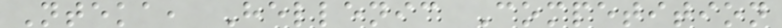Nteka, Hellenic Competition
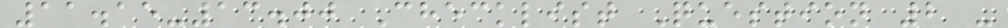11.15-13.00 Checklist Question 2 -
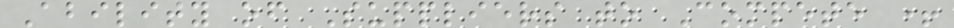Ability of Suppliers to Compete +
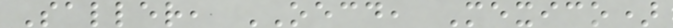Saller, OECD, Mexico)
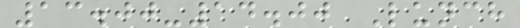13.00-14.00 Lunch
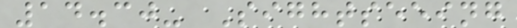14.30- Sightseeing
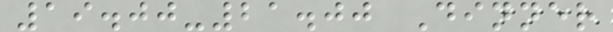19.00-21.00 Dinner
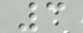3
